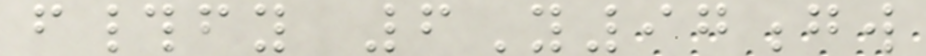f#fy 6Y97gw
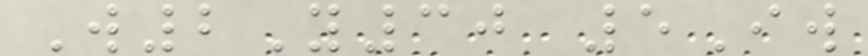W2Y30 5Iw
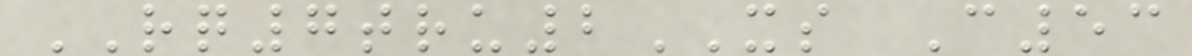RQ7tru2XS C53
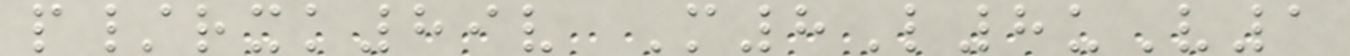p/rxk89v M8L8uV1
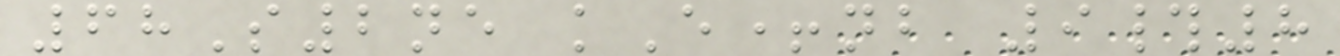68S2ne kE+nb 9#8
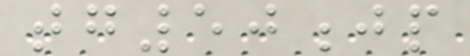tg50jp
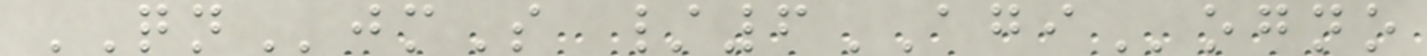QNjmS /6AGIogno
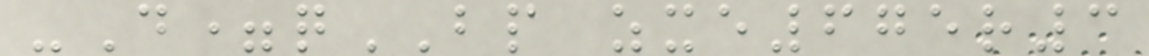-D=qBP zxe675r3
